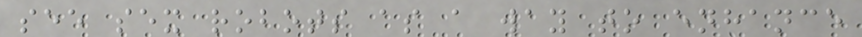see sex robots as a way to enhance
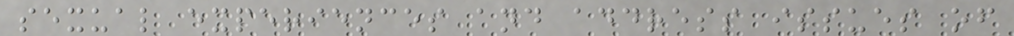sexual experiences and address issues of
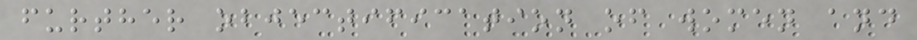further objectification of women and
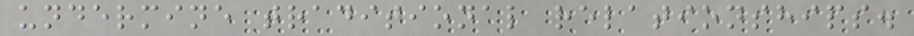undermine traditional relationships.
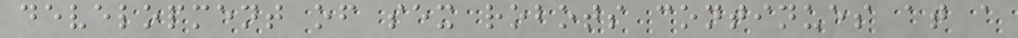development of sex robots continues at a
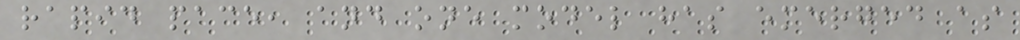rapid pace, and one model has emerged as
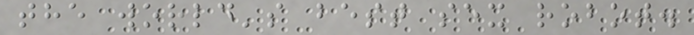the world's best sex robot.
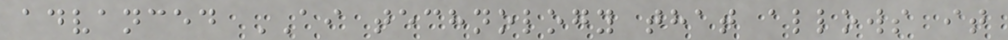advanced AI technology that allows it
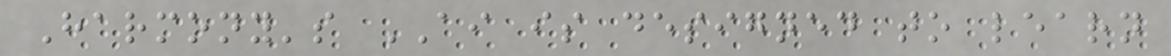Harmony's AI is designed to learn
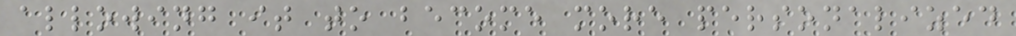allowing it to become more personalized
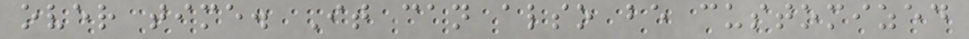over time. It can also be customized
